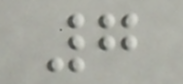7
